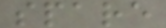spare
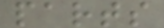parts
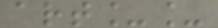art__
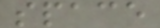space
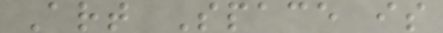Art Space is
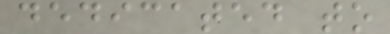dedicated to
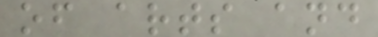of arts and
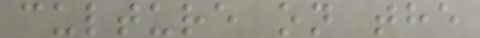culture on the
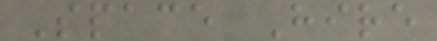Space Hire
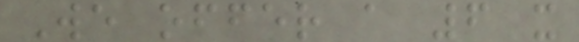We offer a 6 x
